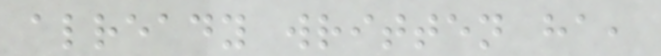already written ha,
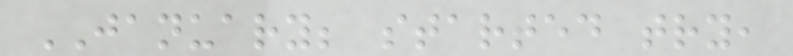JANUARY; started try,
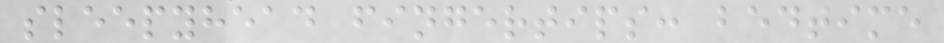sleepyhead fingertips: bedtime
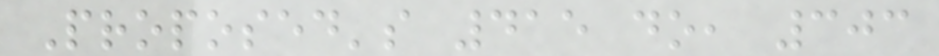Proposed's 415 do, 303
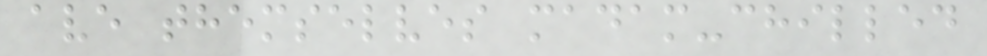ave themselves madam-chilled
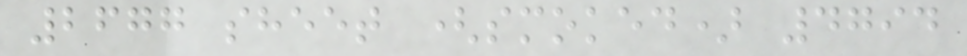2677 sheet (smoked) 4794
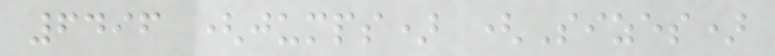6496 (jumps) (Sizes)
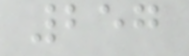257
